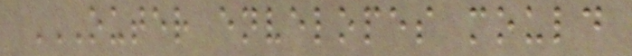OUTER ENVELOPES MOULD
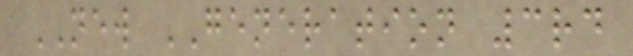NEW GENERATION 3rd
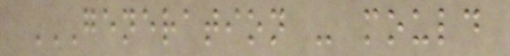GENERATION - MOULD
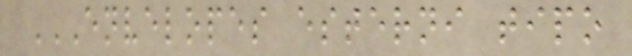ENVELOPES ESTERNI TIPO
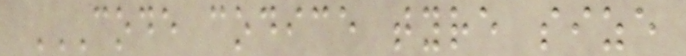CODE CODICE TYRE SIZE
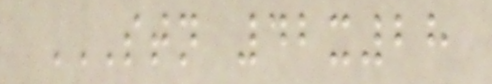STN 42X28
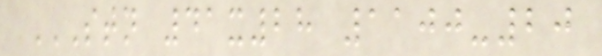STN 41X28 1100-20
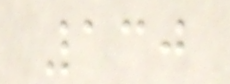130
